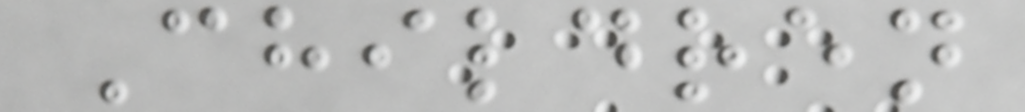Children
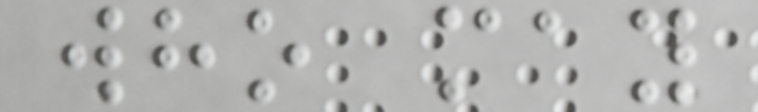who may
